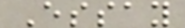Essay
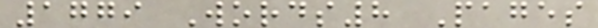1779 Words8 Pages
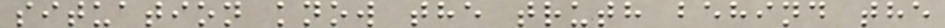situation know the truth behind the
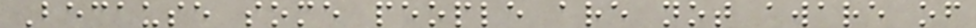Because some people are not aware of
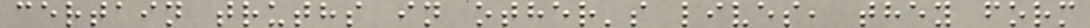certain truths in other's lives, they form
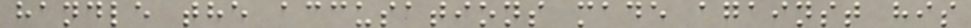handle the accusations made against his
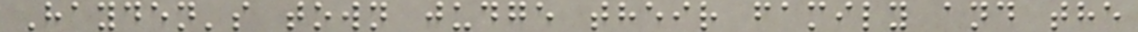Hayden's town judge their family and the
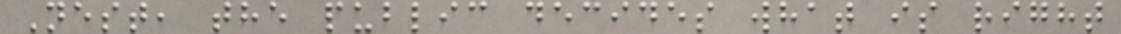Nest, the public decides what is right
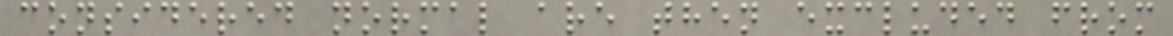considered normal are then excluded from
